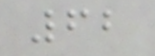62
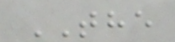THE
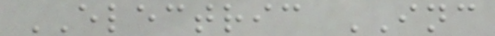ELECTRIC INC
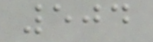504
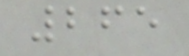265
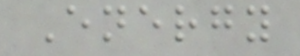Energy
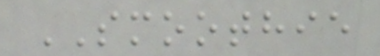SMOOTHIE
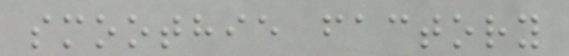smoothie factory
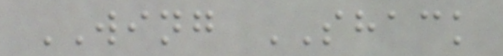WING SHACK
